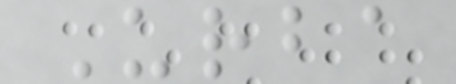Urba
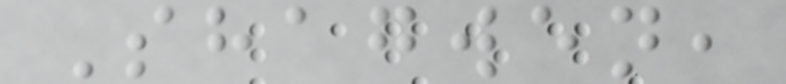Shagwen,
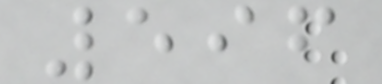596
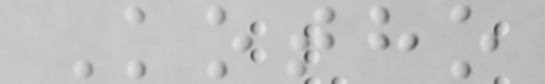Kotho
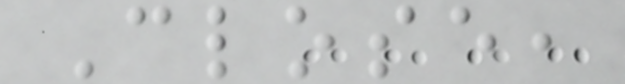Close,
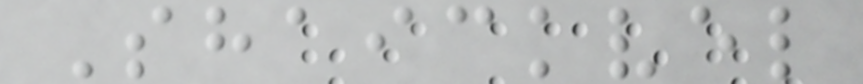Shaickvel
